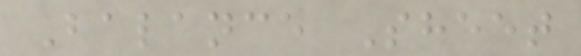Balance Sheet
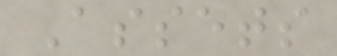Assets
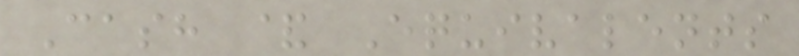Cash & Equivalents
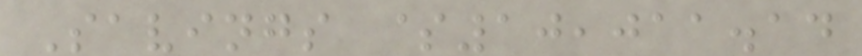Savings $10,011.14
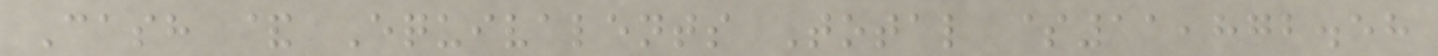Cash & Equivalents Total $11,872.58
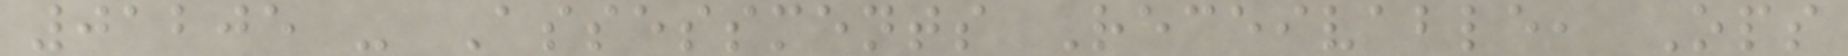01205 - Assessments Receivable, Ops
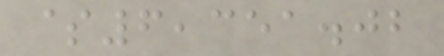$6,351.02
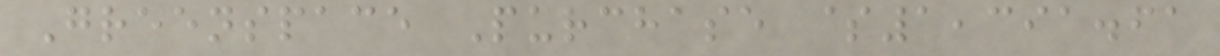Greenspace Purchase $1,391.61
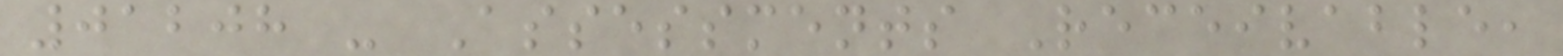01208 - Assessments Receivable,
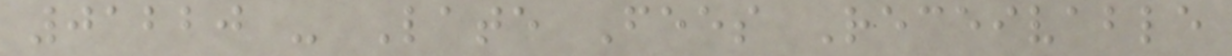01220 - Late Fees Receivable
